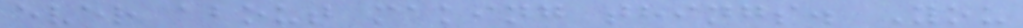ever about making things. You
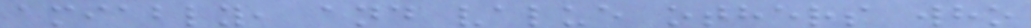amiably, and value others who
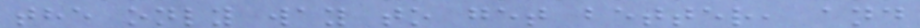the only way to get better, and
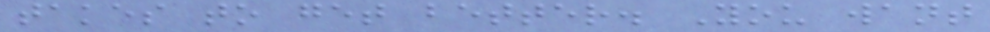takes to get better. You want
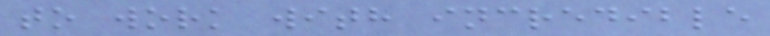to work with incredible
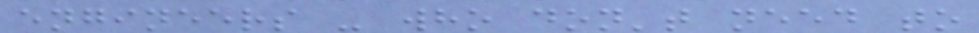engineers - who don't need to
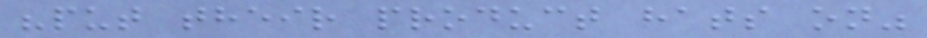"put their product hats on"
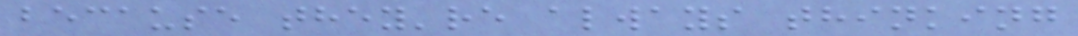because they're always thinking
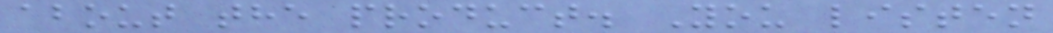about the product. You listen
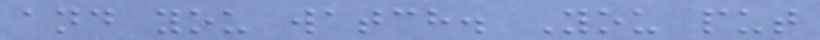and you watch. You put
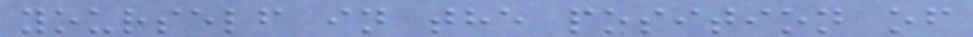yourself in the position of
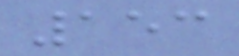153
